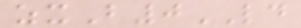zxB0LD
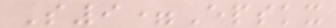S9=Epskx
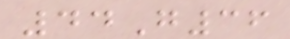44G36
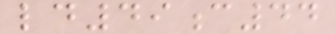ld49c44
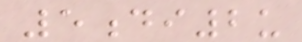5di2u
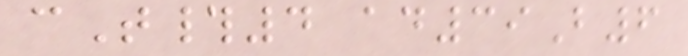cT#4 ad39B6
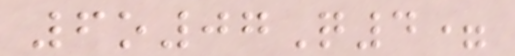6o07Q4=
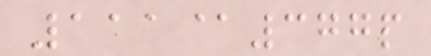111@377p
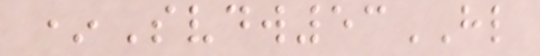*Svdw53HL
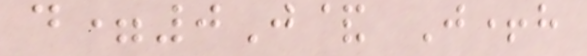d=0J& J+h
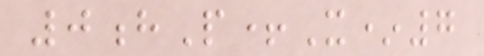0hP+X*7
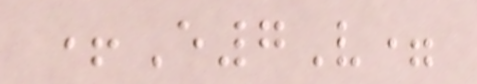+E7V=
